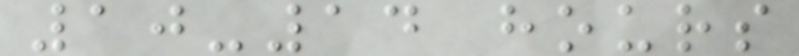10-14 hours
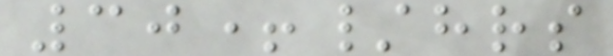30+/hrs
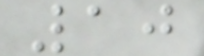10
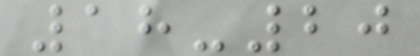18-20
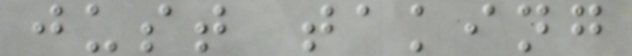just taking
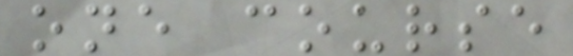one course
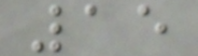15
